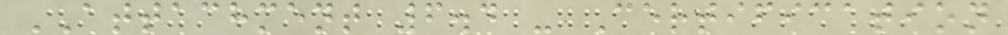ATTACHMENT 6.4 - Certification
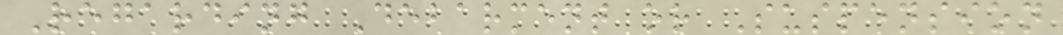Regarding Debarment or Suspension
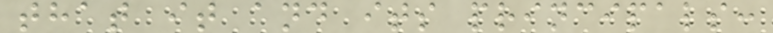that it and its principals:
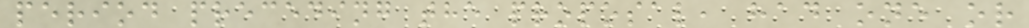period preceding the proposal, had one or
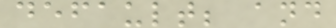default; and
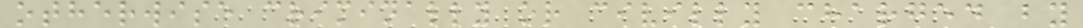otherwise criminally or civilly charged by
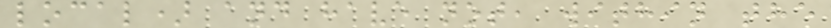local) and have not, within the
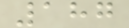187
